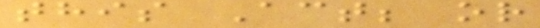this Act; or
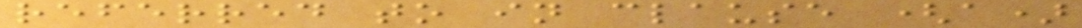referred to in clause (a)
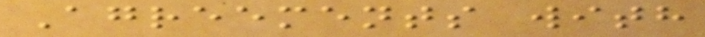Agreements with
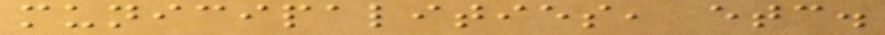municipalities, etc.
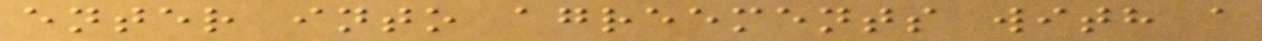enter into agreements with a
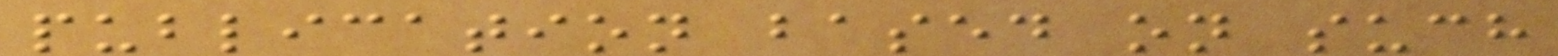publication based on such
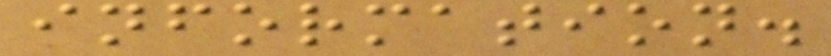information.
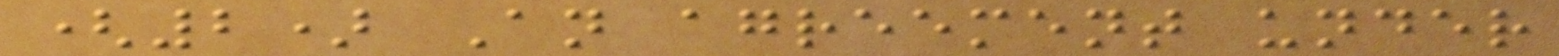(2) An agreement under
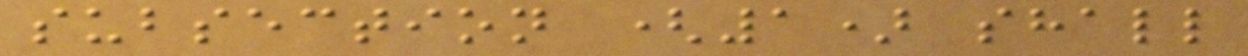subsection (1) shall
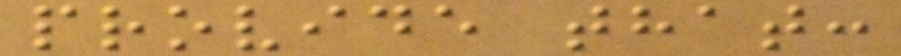provide that:
